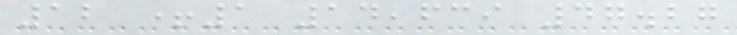12 +1 14,639 47.27
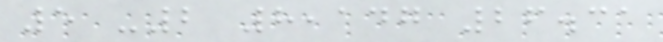5 -2 8,147 26.31
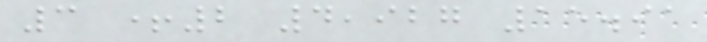3 +2 4,927 15.91
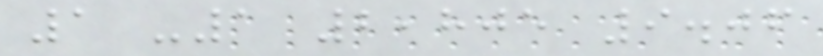1 -1 2,805 9.06
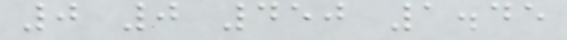0 0 450 1.45
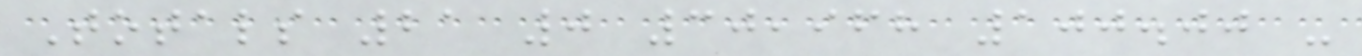Totals 21 0 30,968 100.00 -
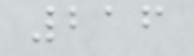216
